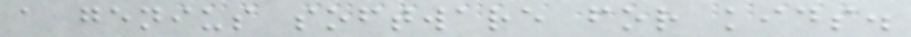a genius software for kids.
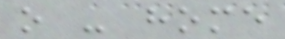o - home
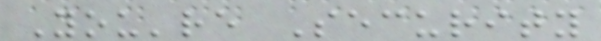You're Security
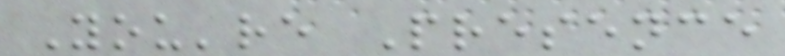You're Presence
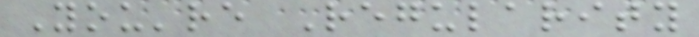You're Regularity
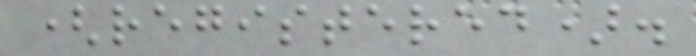(registered).
